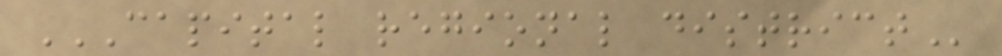CAPITAL REGIONAL DISTRICT
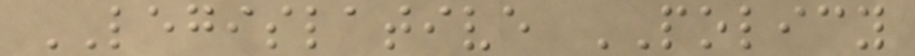LEGISLATIVE POLICY
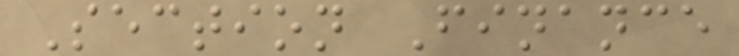Section Finance
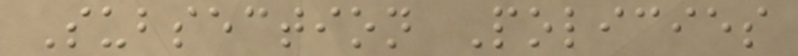Subsection Policies
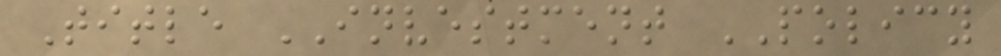Title INVESTMENT POLICY
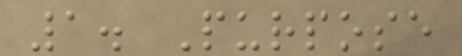1. Purpose
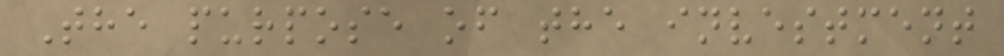The purpose of the investment
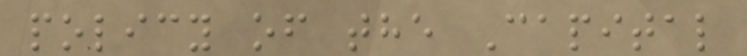policy of the Capital
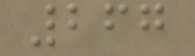267
